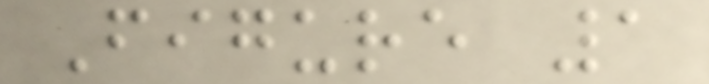Figure 1
